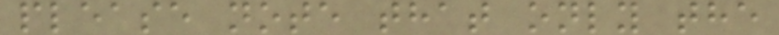please note that only the
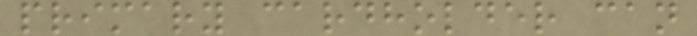primary cardholder can
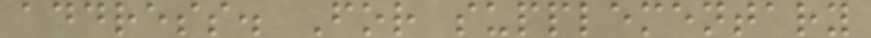address. For supplementary
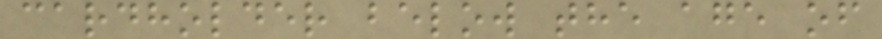cardholder below the age of
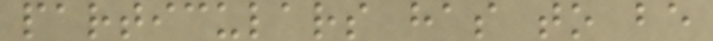particulars has to be
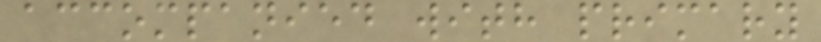accompanied with primary
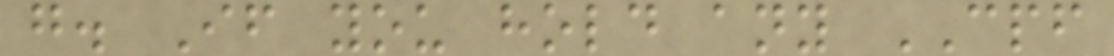g. If you hold any CPF
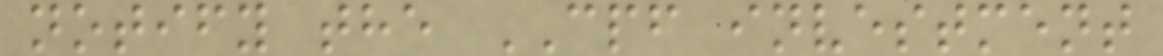notify the CPF investment
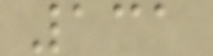131
